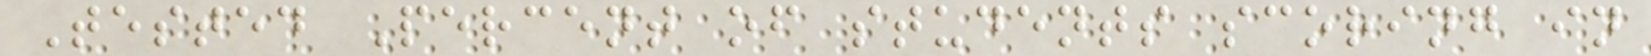Tested Percent of students scoring in
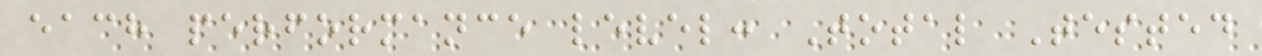each performance level: Total Tested
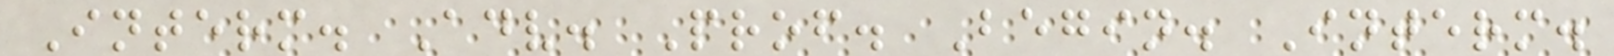Interm. Adv. Prof. Begin. Interm.
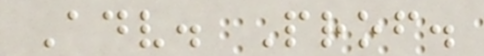Adv. Prof.
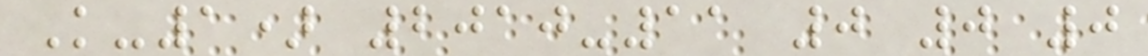K-1) 2010-11 0 0 0
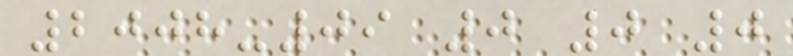2008-09 0 0 0
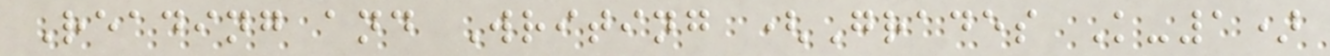Reading and Writing (Grades K-1)
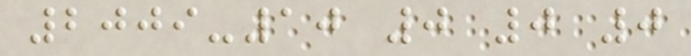2009-10 0 0 0
